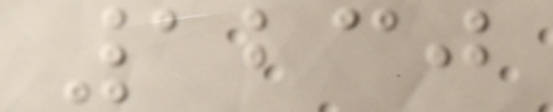1230
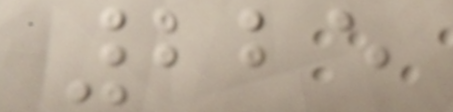225
